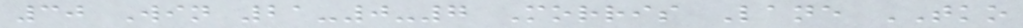30 Win 21-0-7 Morris Lane TKO
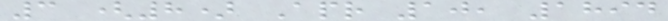3 (8) Apr 10, 1894
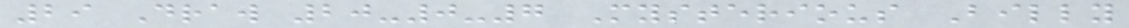29 Draw 20-0-7 Mysterious Billy
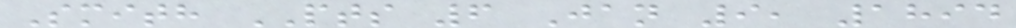Smith PTS 6 Jan 9, 1894
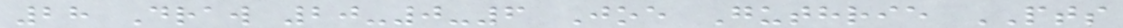28 Draw 20-0-6 Joe Guthrie PTS
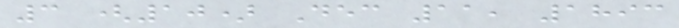3 (10) Dec 11, 1893
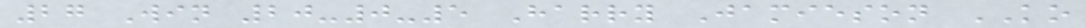27 Win 20-0-5 Harry Jamieson KO
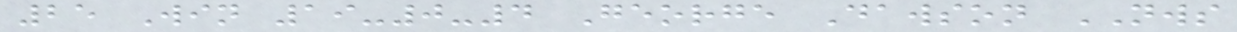25 Win 19-0-4 George Dawson NWS
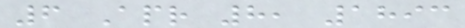6 Apr 8, 1893
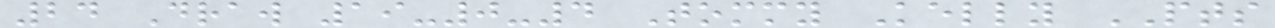24 Draw 19-0-4 Tommy Kelly PTS
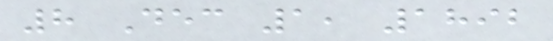8 Dec 1, 1892
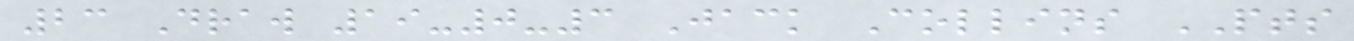23 Draw 19-0-3 Jack Collins PTS
